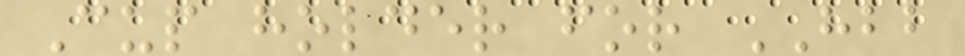Cup holder for HBB
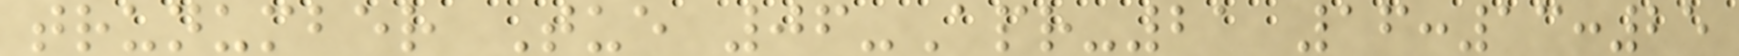trunumber Tue 06-Apr-21 16:13:25
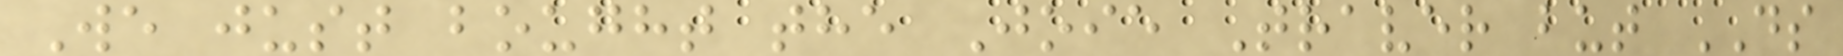We just bought the Joie Traver but DS
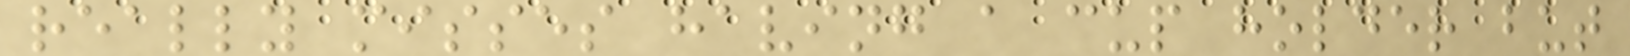really misses having a cup holder but
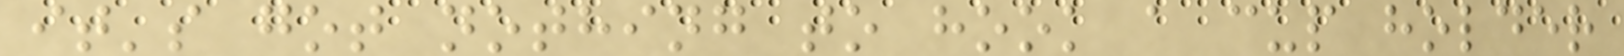it's got nothing to hook a cup holder
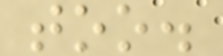too.
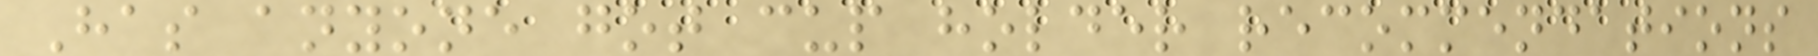Has anyone got cup holder recommendations
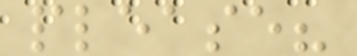please?
